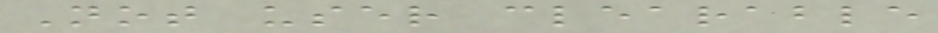Not user clearable
